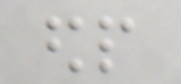edp
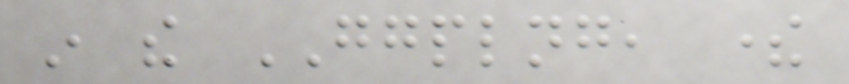in the GGPLNG, there
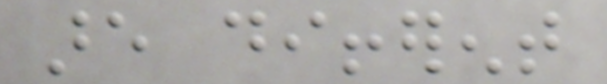are different
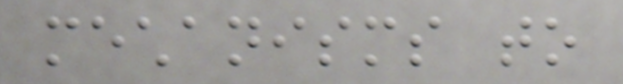mechanisms to
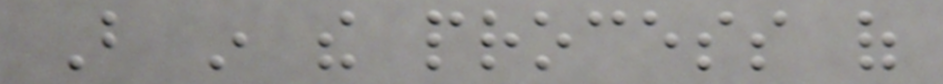But in the process of
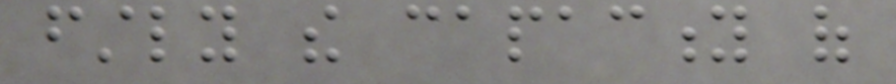firstly the capacity of
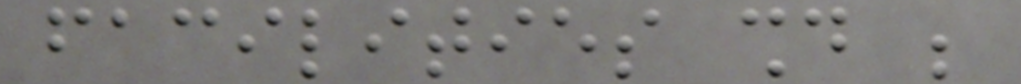facilities should be
